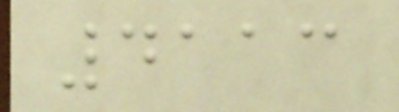4113
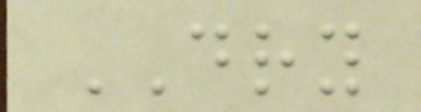DRY
